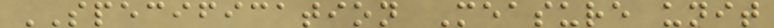SPECIFICATION Measure unit
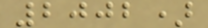2002)
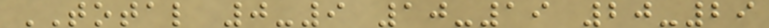TOTAL 0-9 10-19 20-29
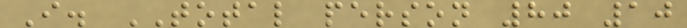I. TOTAL person 80 10
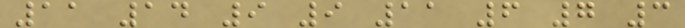11 14 9 9 11 6 7 3
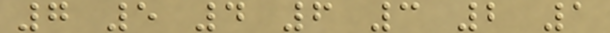7 5 4 6 3 2 1
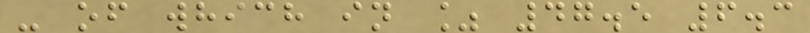- of which in % 47.5 6.3
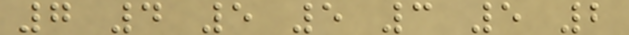7 4 5 5 3 5 2
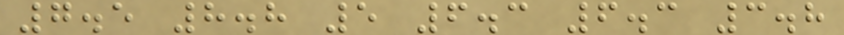7.5 8.8 5 6.3 6.3 3.8
